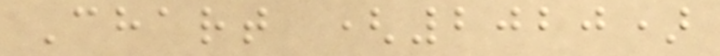Chart (2020)
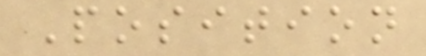Position
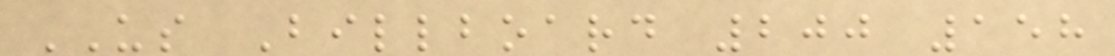US Billboard 200 158
